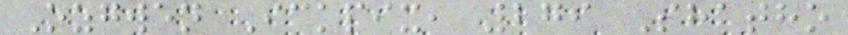Ozgwen Ickpix, 279 Shatho
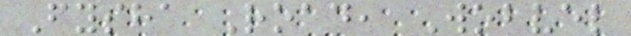Fysha Road, Wobvel
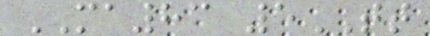MA83 5TT
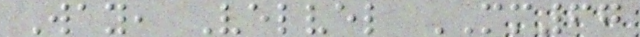Way, Velvel MM67
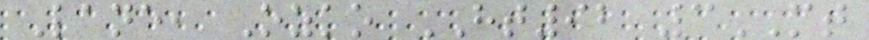Lane, Ozko HT92 3MT
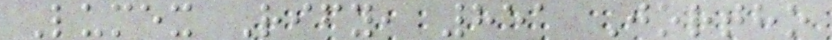Lumex Rify, 851 Jortho
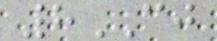8CJ
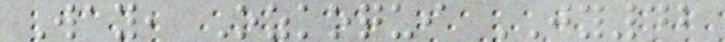Way, Ozkoqui JY42
